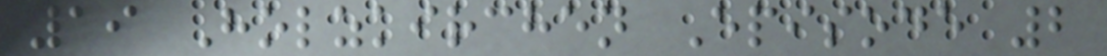19 Holzkirchen Episode 2
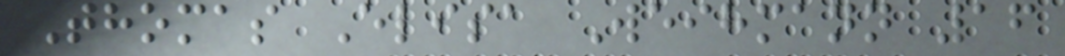Thomas Elisa Weihmann 16
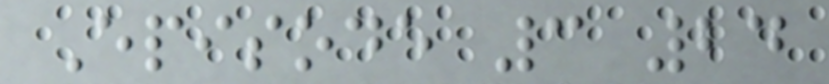Episode 3 24
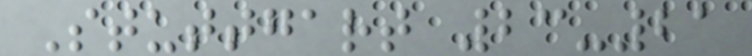Stuttgart 23-21
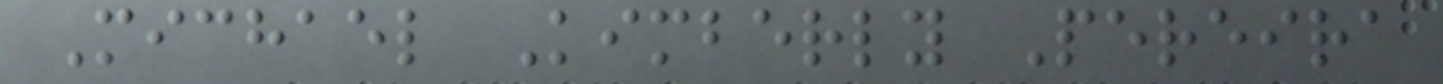Michael Kimberly Pereira
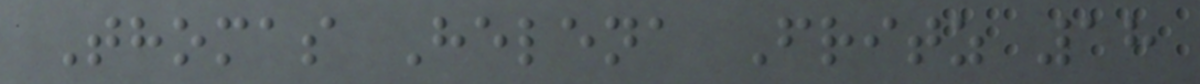Thomas Helena Fritz 18
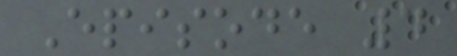Episode 4
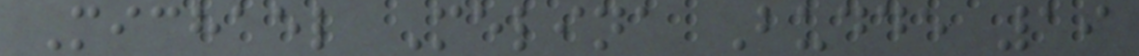Michael Melina Budde 19
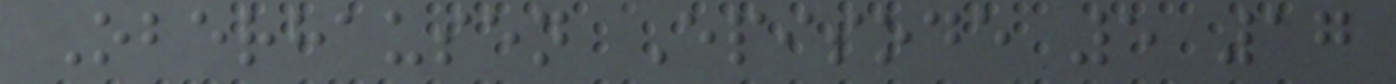Oberhausen Episode 5 17
